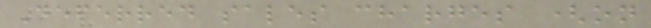Deferred sales charges (on
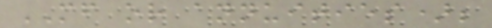MF or annuities);
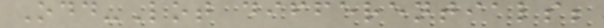Odd-Lot differentials;
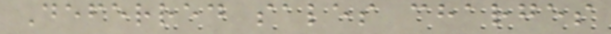Deferred sales charges
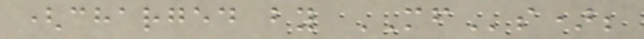(charged by MFs);
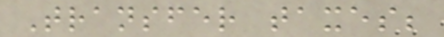Transfer taxes;
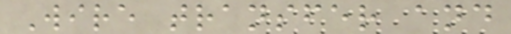Wire transfer and
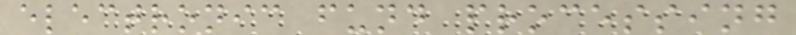electronic fund processing
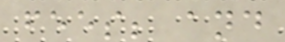fees; and
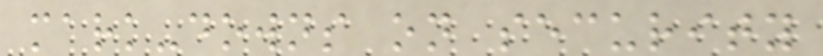mark-downs on security
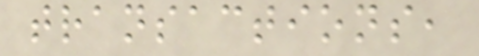transactions,
